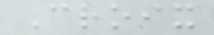Croix
